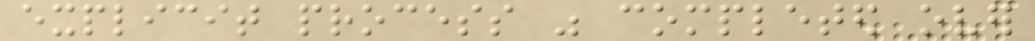explicit process was completed over
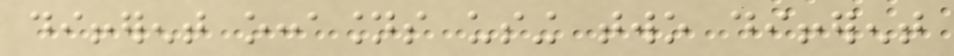different occasions using two different
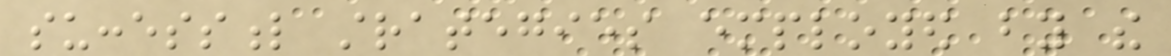successful strategies employed by the
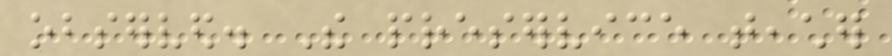observed. The preservice teacher
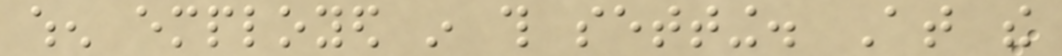when employed in this setting. At the
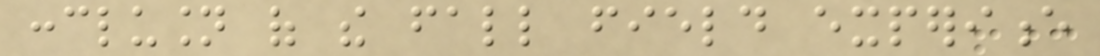conclusion of the fall field experience
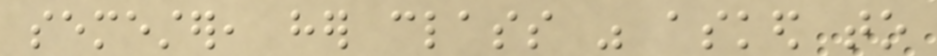semester, her class was asked to
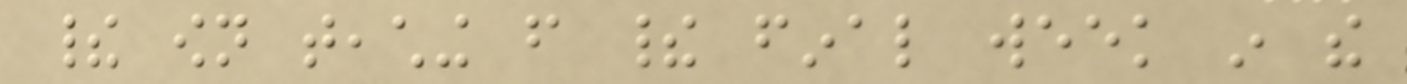their own teaching from their final week in the
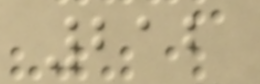212
